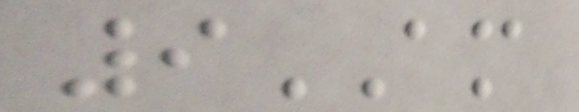9AM
